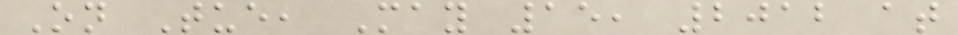On Tue, May 15, 2012 at
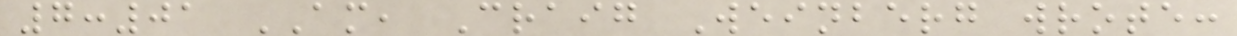7:01 AM, Craig Weinberg wrote:
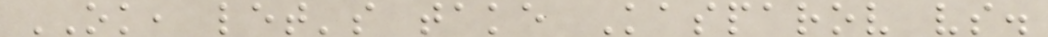OK, let's take Kasparov vs.
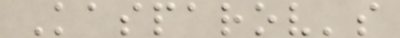Kasparov's
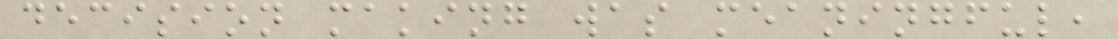decision making was meaningful,
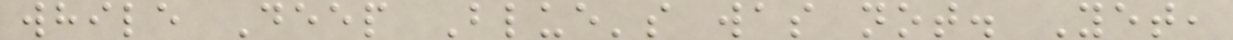while Deep Blue's was not. Yet,
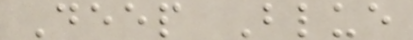Deep Blue
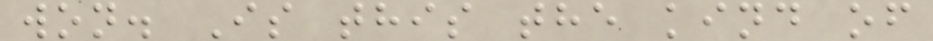won. Is this the kind of
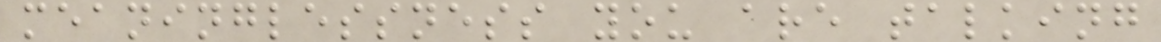meaninglessness you are talking
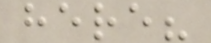here?
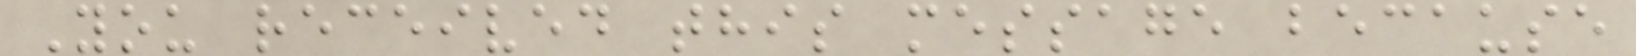You received this message because
